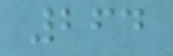264
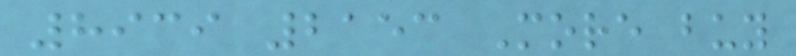8939 2153 More buy
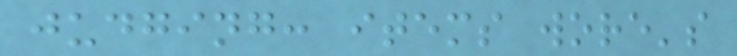judging: items wore's
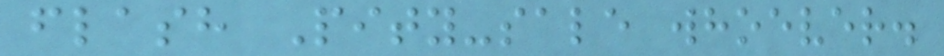flash Pity-sale whoever.
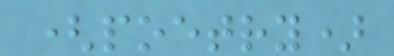(poetry)
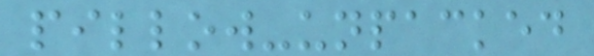pillow-unpacked
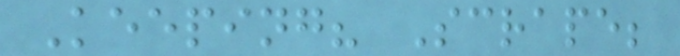Keeping? Scrape;
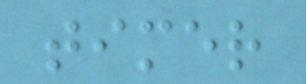timer
